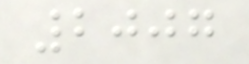2007
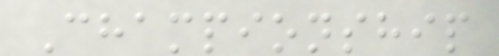Championship
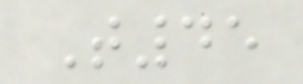T45
